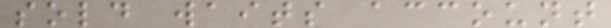sold waits account
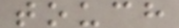touch
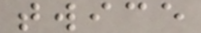twice
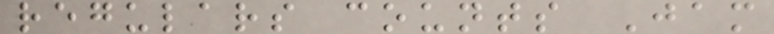regulars counts Jam
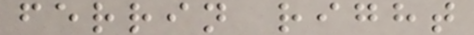ferrin right
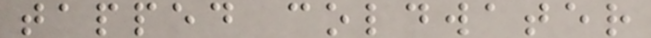tapped coldwater
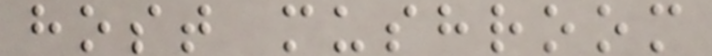host mushroom
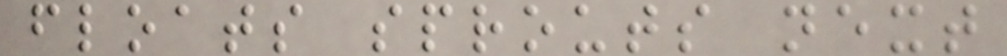floats sprouts next
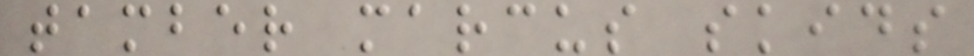tamber marcus skids
